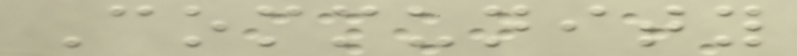Community
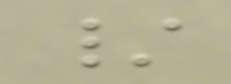/
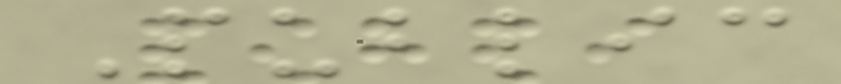Public
